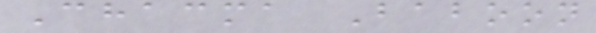Chacma Baboon
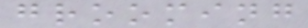grooming
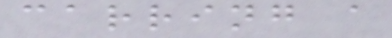carring a
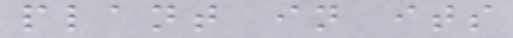plant in its
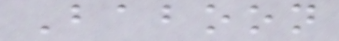Baboon
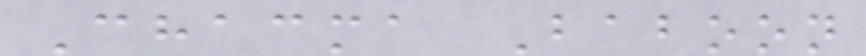Chacma Baboon
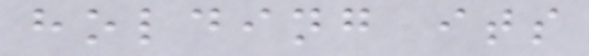holding its
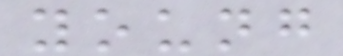young
